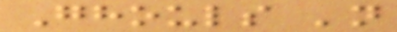Ghouls 'n
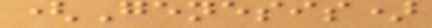(Genesis)
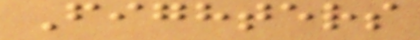Fighters
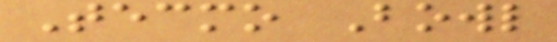Tecmo Bowl
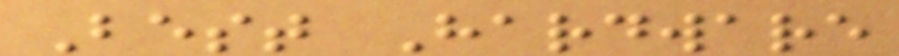Best Hardware
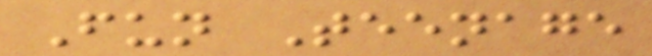Fun Teenage
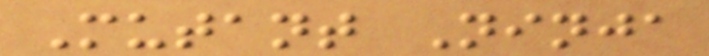Mutant Ninja
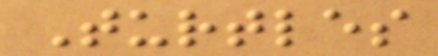Turtles
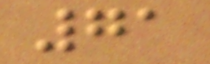71
